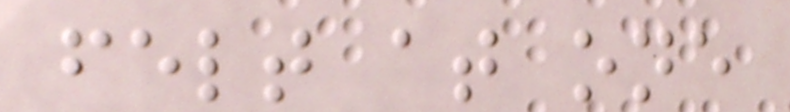felt at one
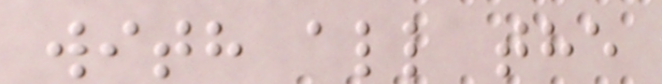with all the
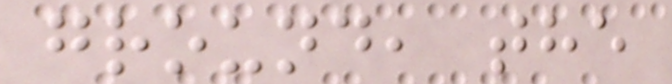ground, the
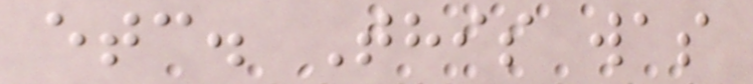etc. This was
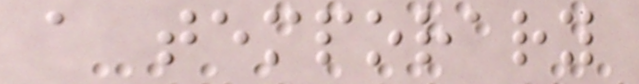a temporary
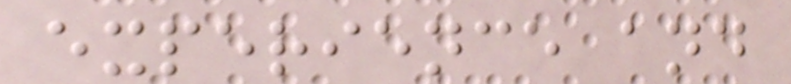experience and
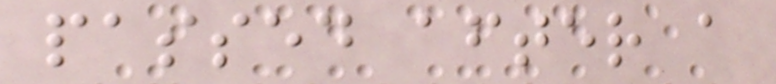passed after a
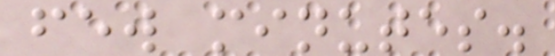few minutes.
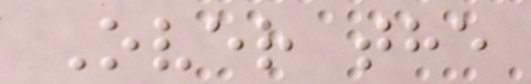Over the
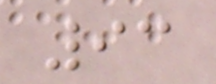93
